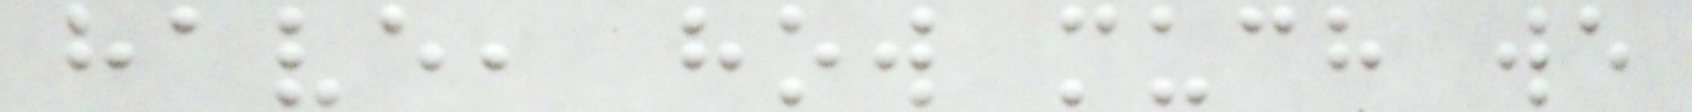have, how much we
